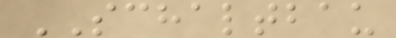SCHALTBAU
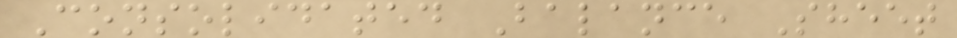Consolidated Balance Sheet
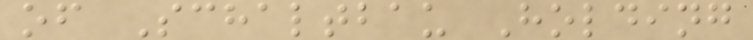of Schaltbau Holding
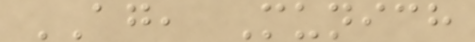AG, Munich
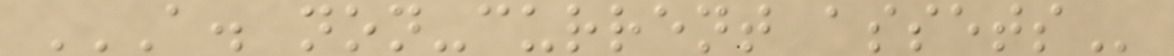A. NON-CURRENT ASSETS
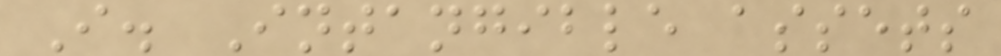I. Intangible assets
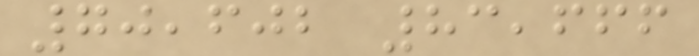70,602 83,666
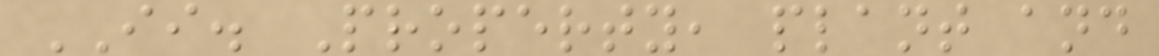II. Property, plant and
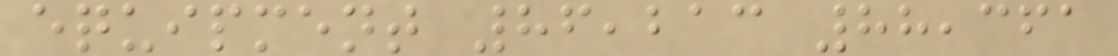equipment 86,213 88,361
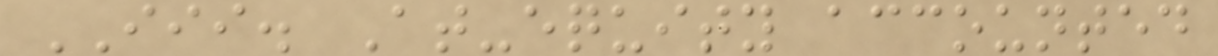III. At-equity accounted
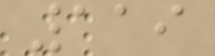119
